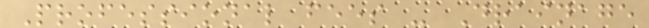Professional fees - Drainage
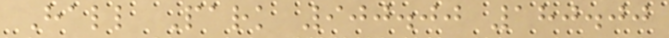Hall Park 900.00 180.00
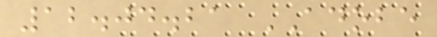12.04.21 ADOBE
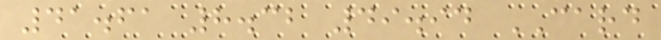41.61 8.32 49.94 CARD
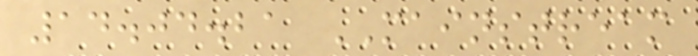14.04.21 MAINSTREAM
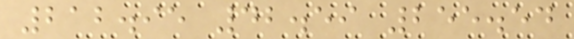212.95 42.59 255.54
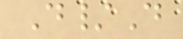D/D
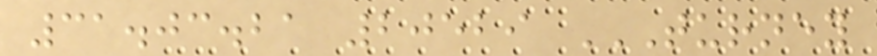31.03.21 20529 TURNEY
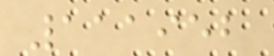111952
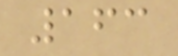163
